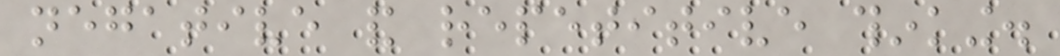negative and repetitive thinking.
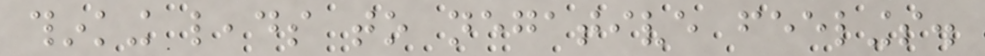thinking leads to negative feelings.
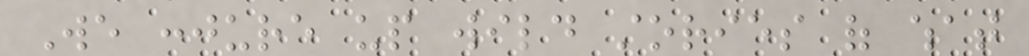We conjure up wild stories of what
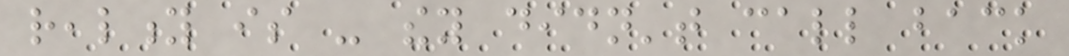reality is - they didn't call back
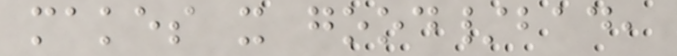makes it good/bad,
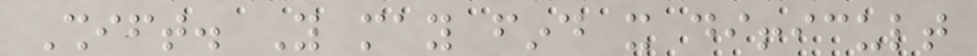Shift. You may find it difficult
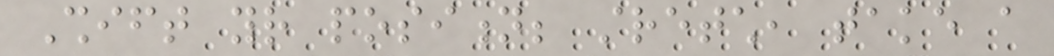Shift your position; stretch, take a
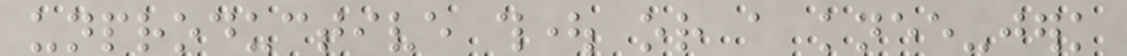unproductive thought or a knee-jerk
